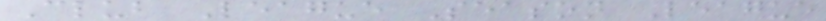Club League Season League
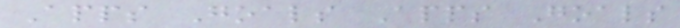Apps Goals Apps Goals
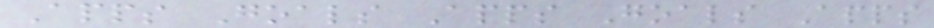Apps Goals Apps Goals Apps
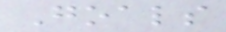Goals
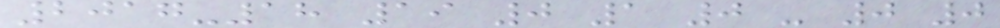2017-18 19 0 1 0 - 0 0
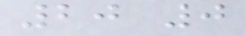20 0
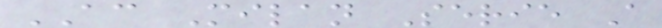AC Milan Serie A
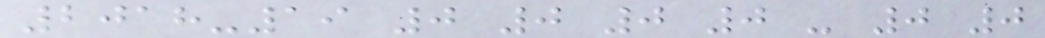2018-19 0 0 0 0 - 0 0
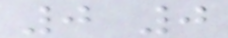0 0
